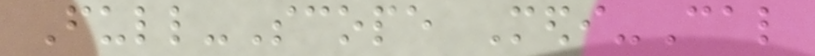Full-Scope Medi-Cal
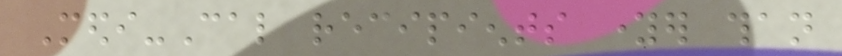Medi-Cal recipients younger than
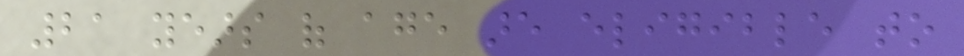21 years of age are eligible to
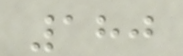180
